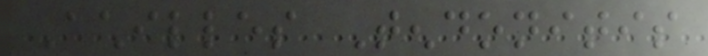Achilles Tendonitis
